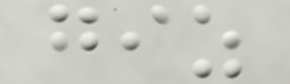giz
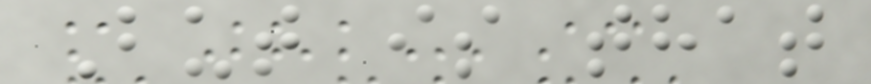But is that
